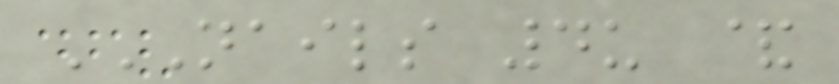NAILS 4U &
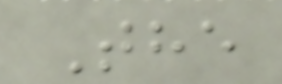The
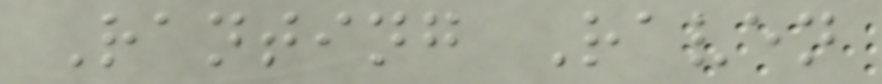Ranting Raven
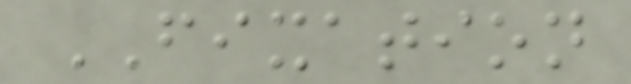FIXATION
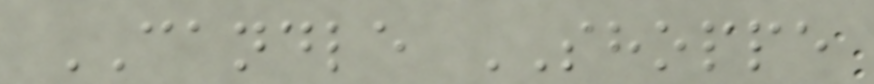CANDLE SHOPPE
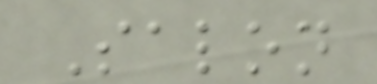Salon
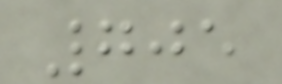705
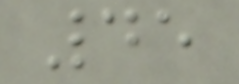45
